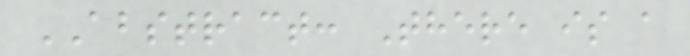ABSTRACT: There is a
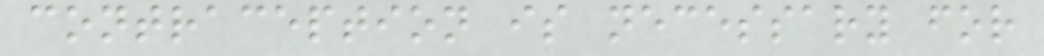contraception is necessary for
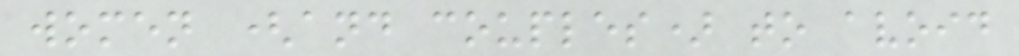women (and couples) to avoid
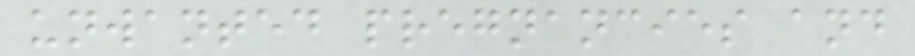unwanted pregnancies and
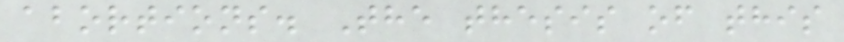abortions. The thesis of this
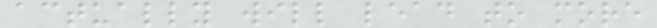actually will lead to more
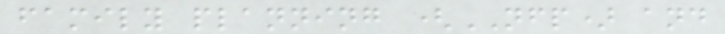family planning (NFP) and
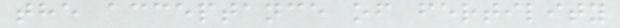the acceptance of fertility
